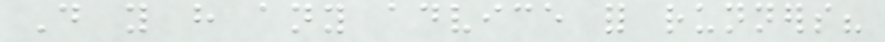Do you have any advice for runners?
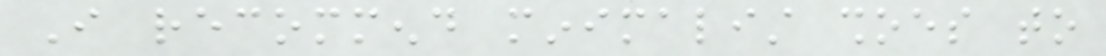I recommend minimalist shoes to
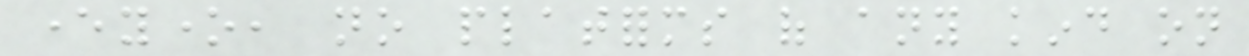everyone, no platforms of any kind on
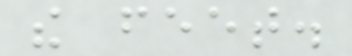the feet.
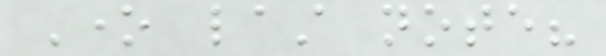One last note?
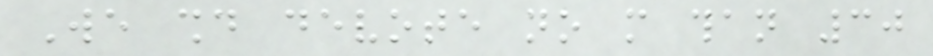We should devote no more than 30
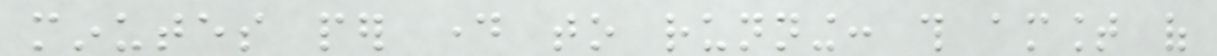minutes per day to running: this amount of
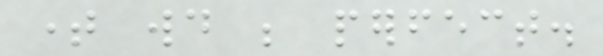time would be perfect.
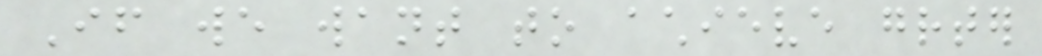If we want to achieve greater
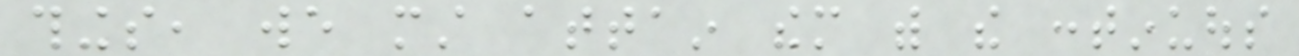things, we must attain them with the continuous
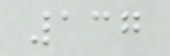137
